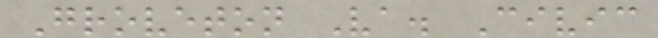Groveton Va. Civic
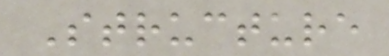Structure
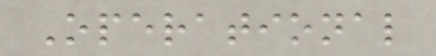Operational
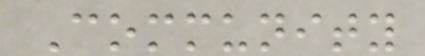Community
